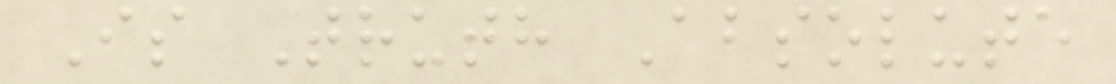Is Truth Absolute
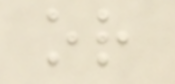or
